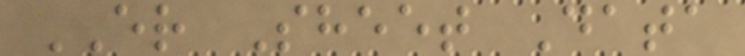ER Sheet Data
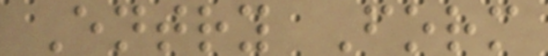Entry Form
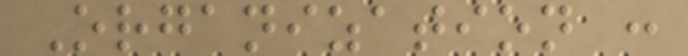Organization :
